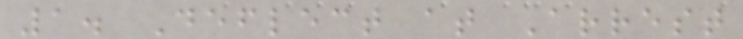1. Deflect at Arrest
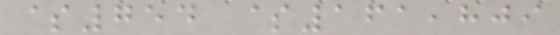$754 $161,809
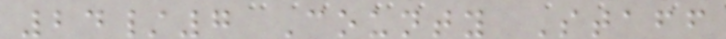24/7 County Staff
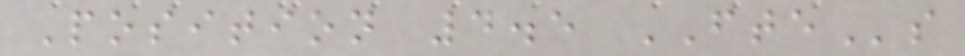Position 4.5 FTEs
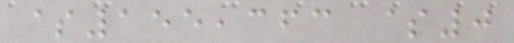$155,363 $0
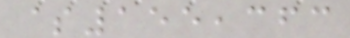$155,363
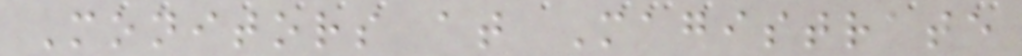Monitors at Magistrate
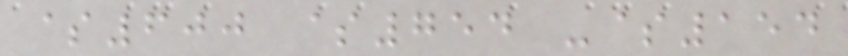$600 $754 -$154
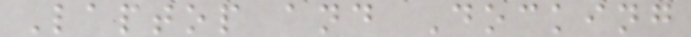Laptop and Docking
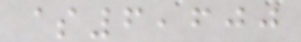$6,600
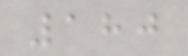180
